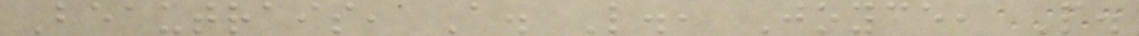Beautrais, A. L., Joyce, P.
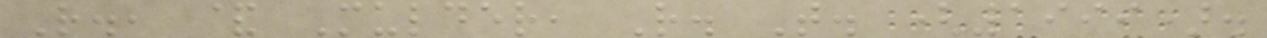R., & Mulder, R. T. (1999).
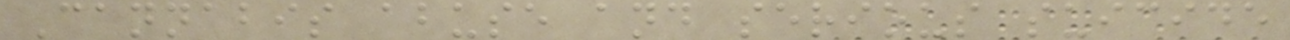Cannabis abuse and serious suicide
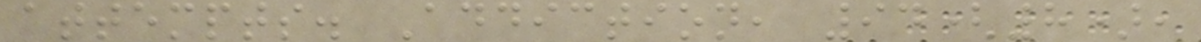attempts. Addiction, 94(8),
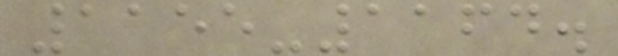1155-1164.
